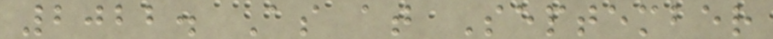2022. As at September
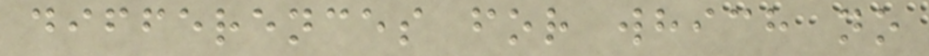differences for which no
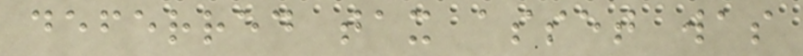deferred tax asset was
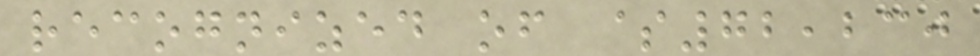recognized of $72,230
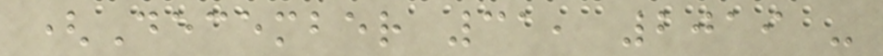(December 31, 2019 -
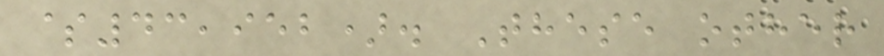$43,952). These other
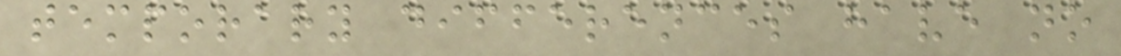temporary differences have no
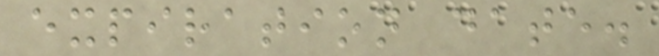expiration date.
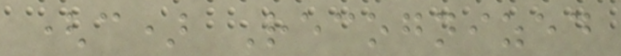(c) Recognized
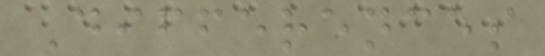Differences
